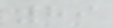89
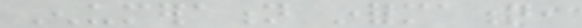Enumeration information,
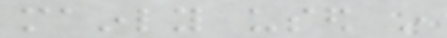mainly used in
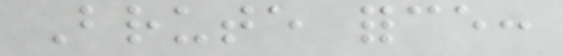Brute force:
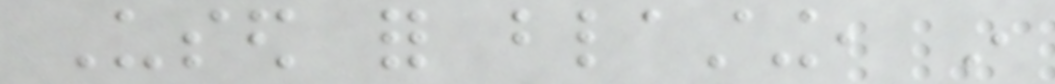Used for blasting, in
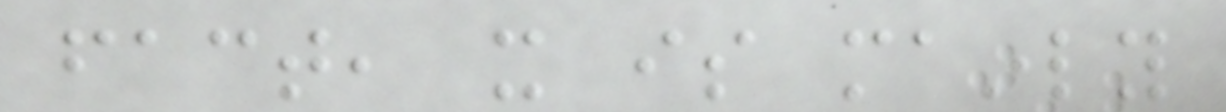fact, it is mainly
